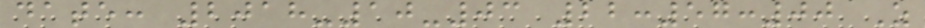date: 2018-10-03 22:57:00 Z
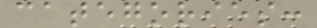categories:
